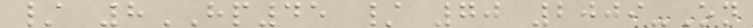/ 8HP45 / 70 2009-On
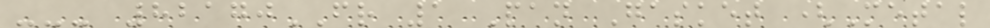--- 82170FR 1 Pan Gasket (Metal
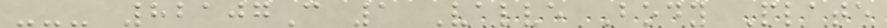--- 82107C 1 Valve Body Plate
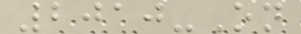2010-On
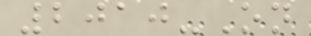2010-On
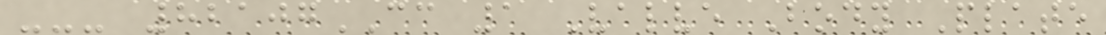--- 82107CC 1 Valve Body Plate
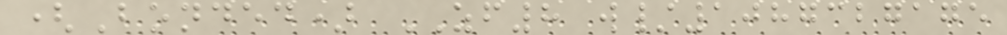(Bonded) ZF8 w/1087327175
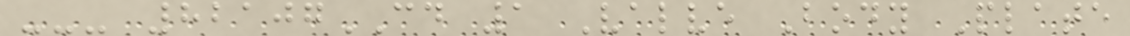--- 82107CD 1 Valve Body Plate
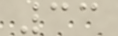33
